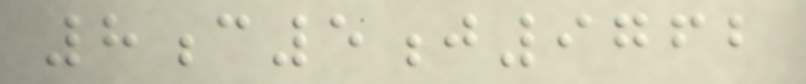8c5j9762
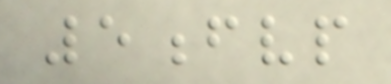5fvp
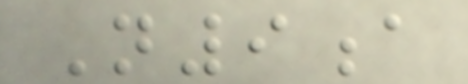N9a
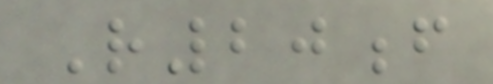R20f
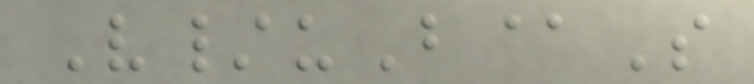V/uB@S
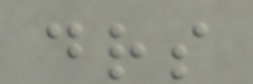drs
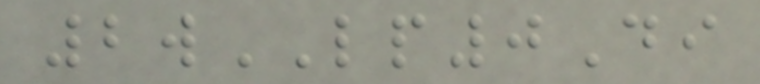2wLP0Di
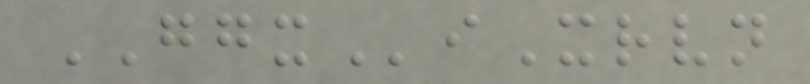GGXiXrvn
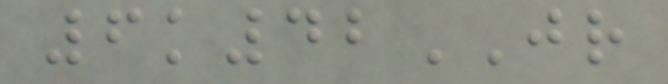6k42JR
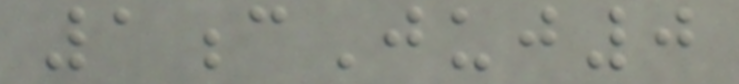1cJuj0
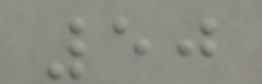50
